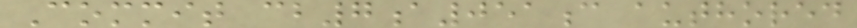Commit cb7a051c authored
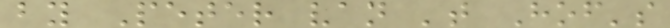by Peter van 't Hof's
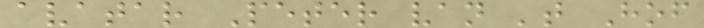avatar Peter van 't Hof
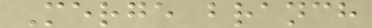Merge branch
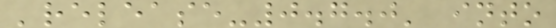'release-0.7.0' into
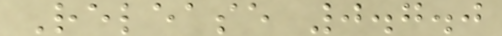Release 0.7.0
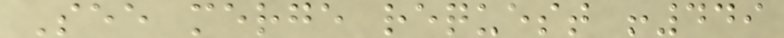See merge request !449
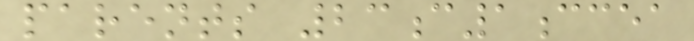parents 23c1ccea
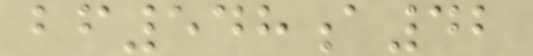bf548a42
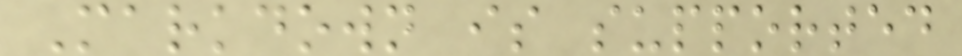Markdown is supported
